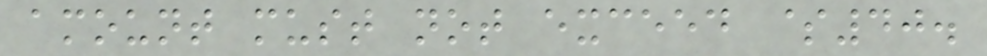amount must not exceed $40.
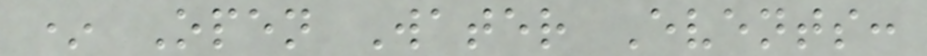* Open Water Events:
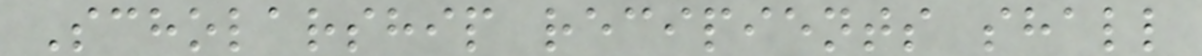Scholarship recipients shall
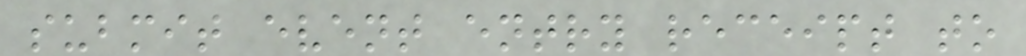submit event entry receipt to
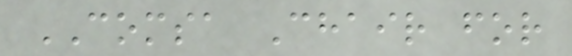COMSA Chair for
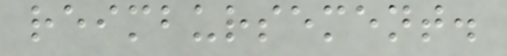reimbursement.
